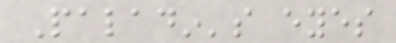Paladin's eyes
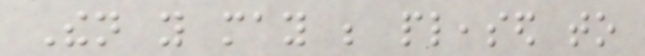Then you may be pleased to
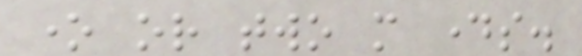one or two more days.
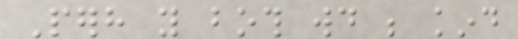Perhaps you both would be kind
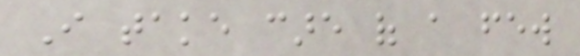I take care of a few
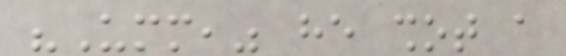"Umm," he shot a
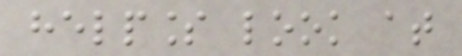helpless look at
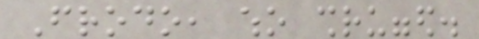Frodo, who shrugged.
